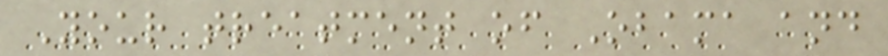Your treatment of Obama and
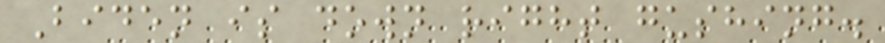Biden is down right gushing.
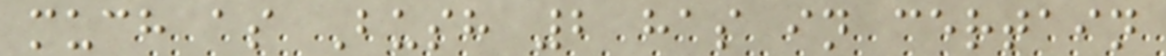much as Bush 2 has in certain
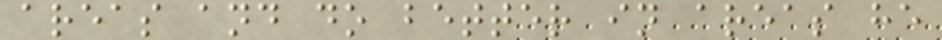areas and do better in areas he
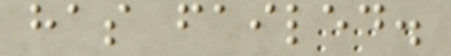has failed.
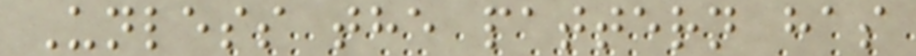Unless the pattern has
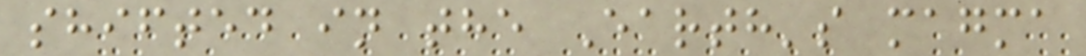shifted in the Earth's magma
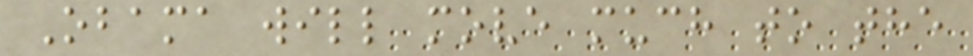Obama will move much to the
